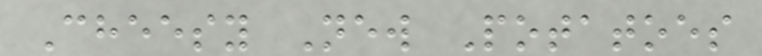Cheesy New Potatoes
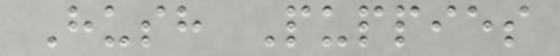Hush Puppies
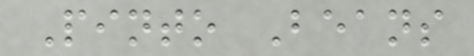Pinto Beans
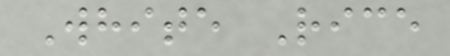White Rice
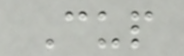Cup
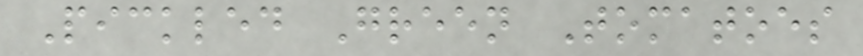Pickled Green Tomatoes
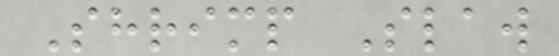Shrimp Slaw
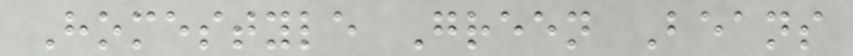Homestyle Green Beans
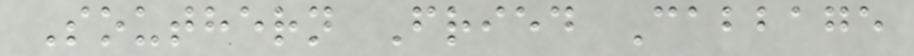Southern Fried Cabbage
